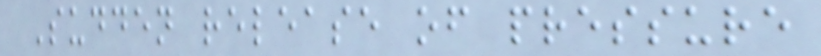Sudden release of pressure
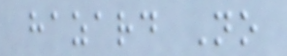hazard No
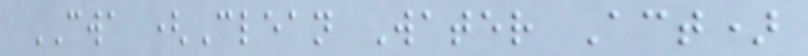CWA (Clean Water Act)
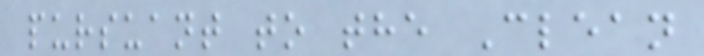pursuant to the Clean
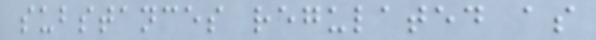substances regulated as
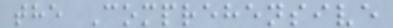the Comprehensive
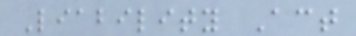Liability Act
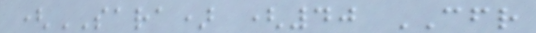(SARA) (40 CFR
